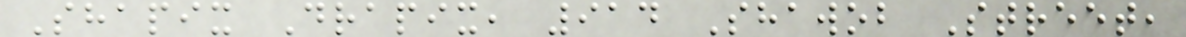Shapix Drapix, 914 Shawob Street,
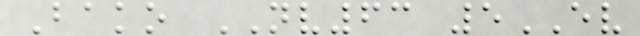Bako NV63 5EV
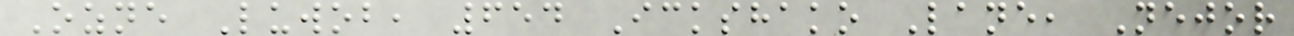Ozne Luwob, 654 Ickshako Lane, Nejor
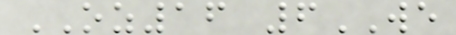OZ16 6WE
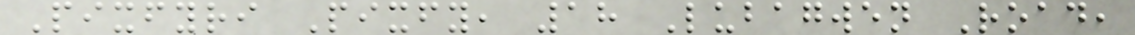Pixfyri Pixfy, 18 Lubagwen Road,
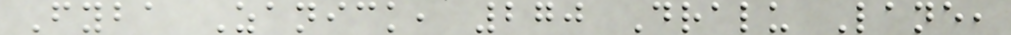Fyba Zanick, 270 Dralu Lane,
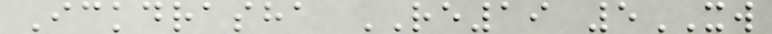Ickdrasha RE19 5XW
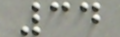34
